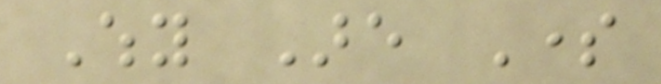Why Are Some
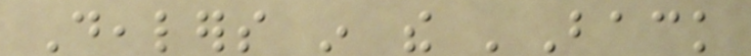Dealers in the 'Back
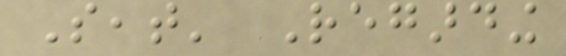Seat' Regarding
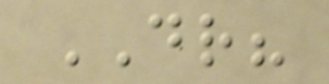DR?
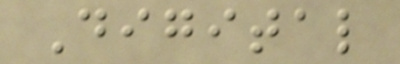Digital
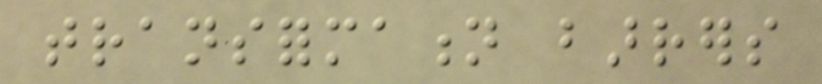transformation barrers
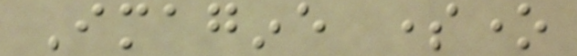Imagine someone
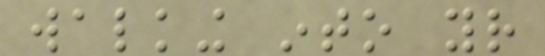walking into your
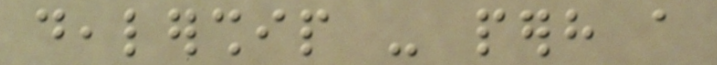dealership - perhaps a
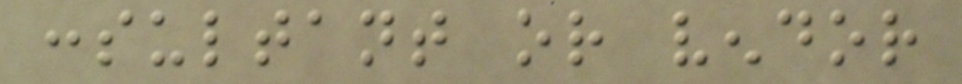consultant or vendor
